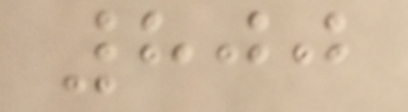800
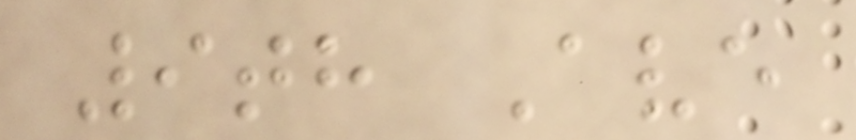9th Ave
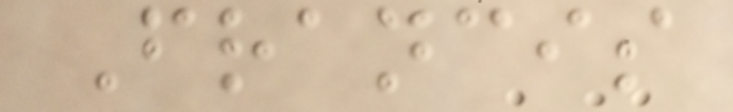Francis
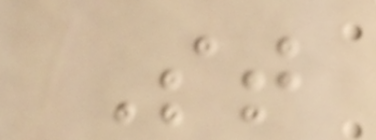St
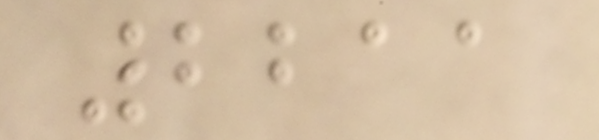2211
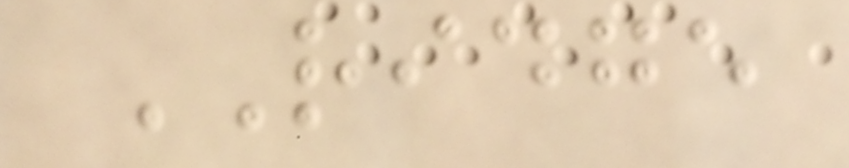RIDGE
